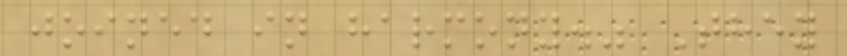joined in harmony." They
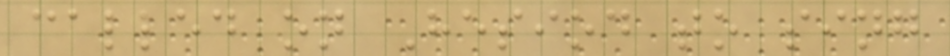called on Hesiod to sing
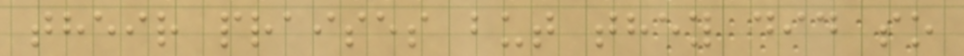their praises but they did so
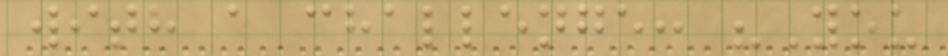with a challenge: "You
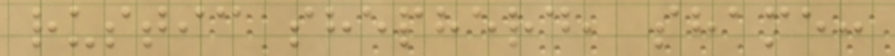rustic shepherd, shame:
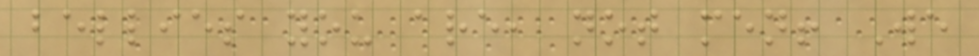bellies you are, not men! We
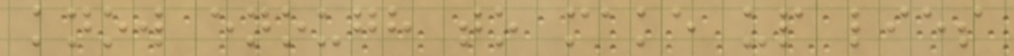know enough to make up lies
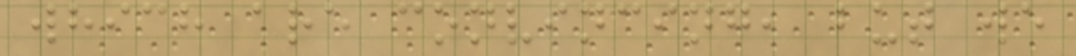which are convincing, but we
